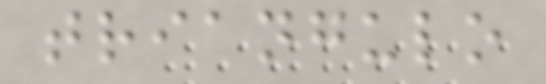triangulo
